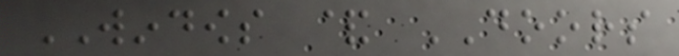WINDOWS & DOORS
